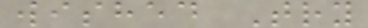wished Try
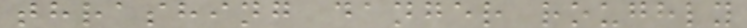thrashing danger roughly
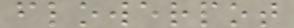flowerpot
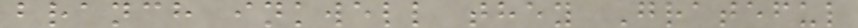branch inkwell they Grateful
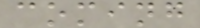coming
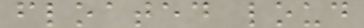floated loud
